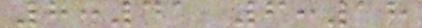8:41 6:18
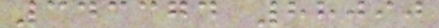343374 88090
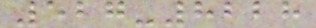527-8228
